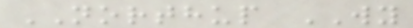NORTHUP WY
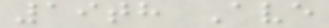19th Ave
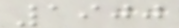1900
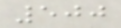500
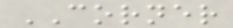CORNER
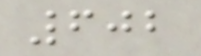602
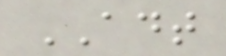ADT
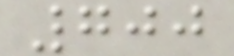700
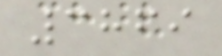3869
